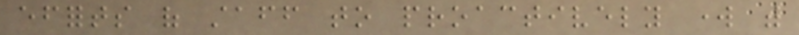efforts of staff to proactively work with
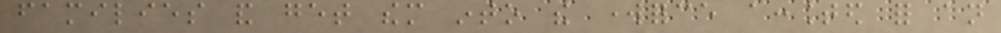families and get them into the workforce accounted for an
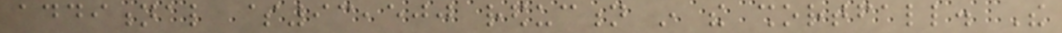additional $93,500 reduction in the shortfall. The
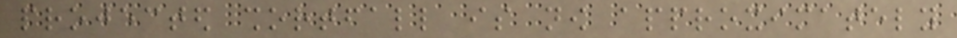projected shortfall is now approximately
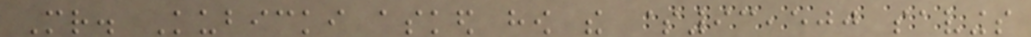Mr. Kubicki asked how the $93,500 savings
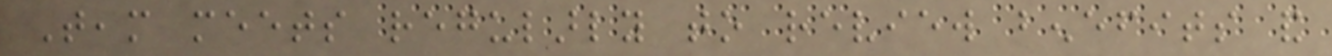Team meets regularly to review benefits and
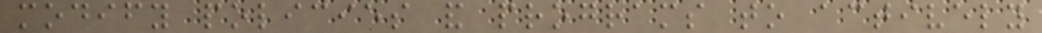modify policies and programs to actively
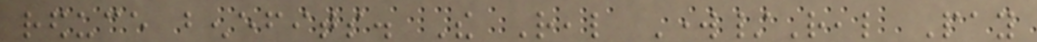reduce benefits. The Real Work/Real Pay
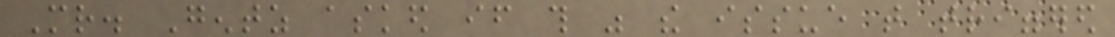Mr. Gentz asked if this was the issue that triggered
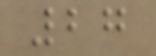27
